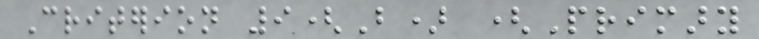Criterion 9(B) (Primary
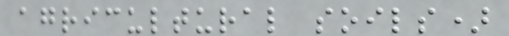agricultural soils)
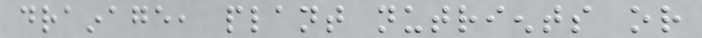drainage, plant nutrients or
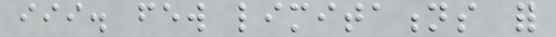iii. few limitations for
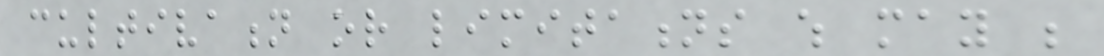cultivation or limitations which may be
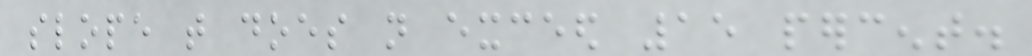slope that does not exceed 15 percent.
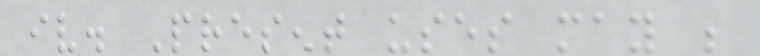iv. Present uses may be
